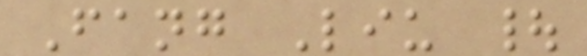Fang Liu |
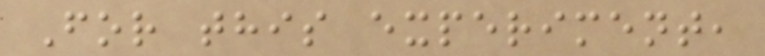For this experiment,
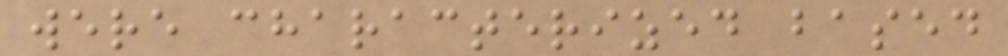were characterized based
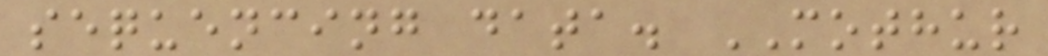sequencing data. MOTHUR
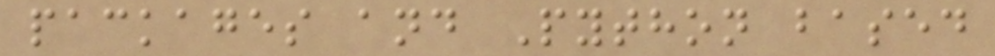packages and Python based
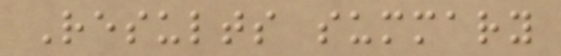Results summary
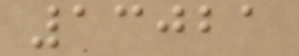13021
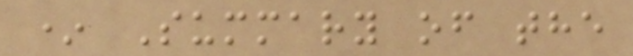* Summary of the
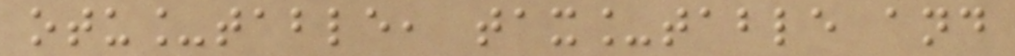otu_table, tax_table and
